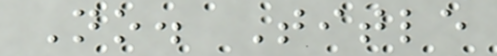No. Title
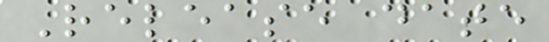Release date
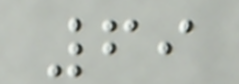69
